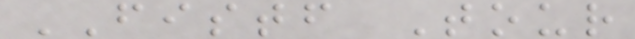FISTF Tour
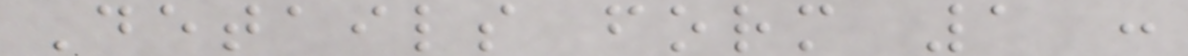Details form 1 :
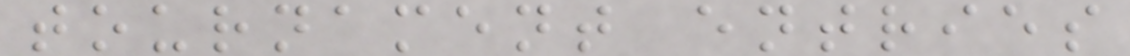tournament entries
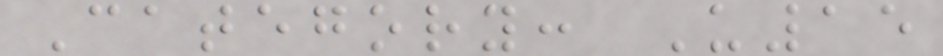Category: U15
